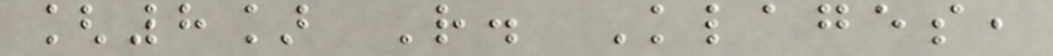[8] R. Klages,
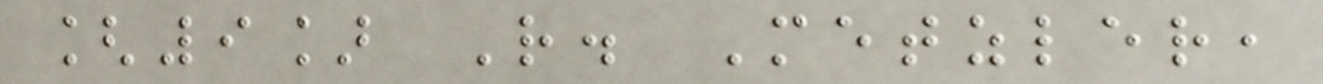[9] R. Metzler,
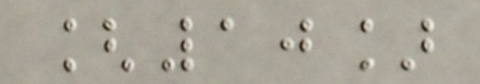[10]
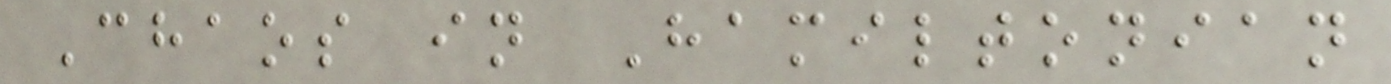Chaos in Hamiltonian
